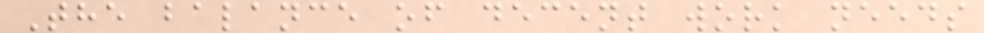The balance of decent work needs
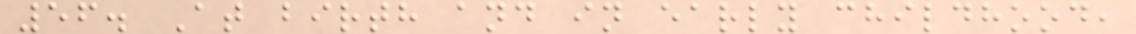56. At birth and in early childhood,
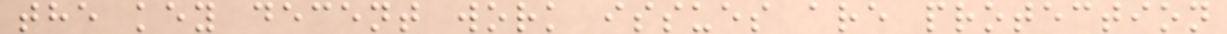the key decent work issues are protection
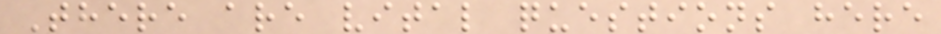There are vital questions here
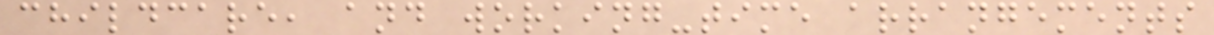childcare, and working-time arrangements
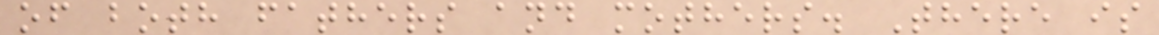of both fathers and mothers. There is
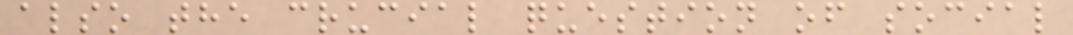also the crucial question of social
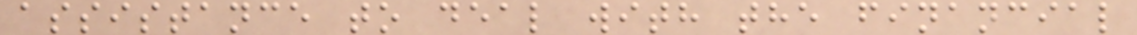assistance to deal with the financial
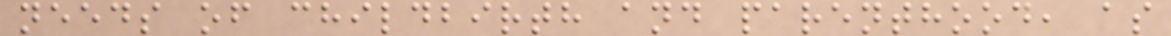needs of childbirth and parenthood, as
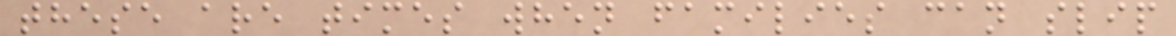these are times when families can slip
